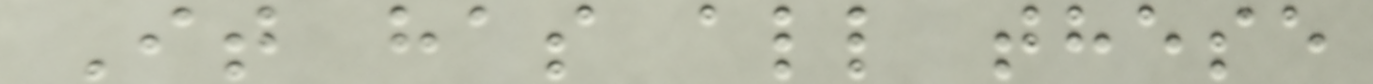It has all these
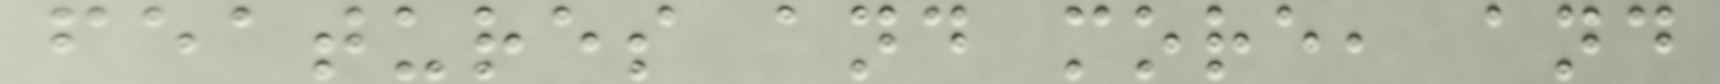features and more, and
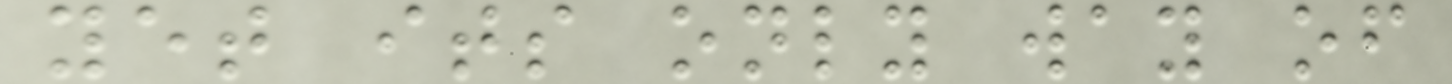yet its only way of
